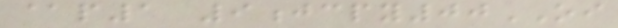@p1 9jcpy00OI
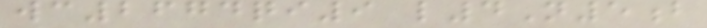wc2674qi9 l4N5b
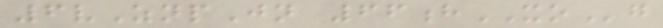6vZnpJn 66hXOg
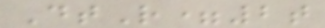DtR=2t
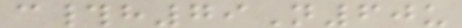c#h79N60u
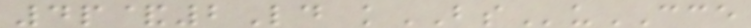4p&2Ld kBSuCCE
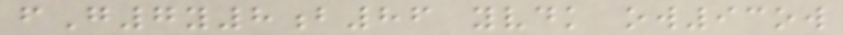fG7y8b86 yvdk ow93ow
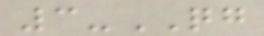3-QG
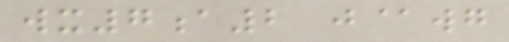wx7a2 j@wg
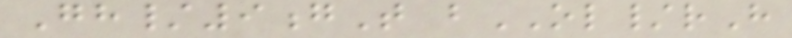Gh/9gT bOL/rH
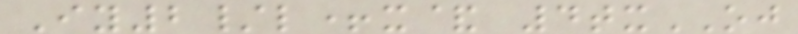Iy2/l+x& 4txOJ
